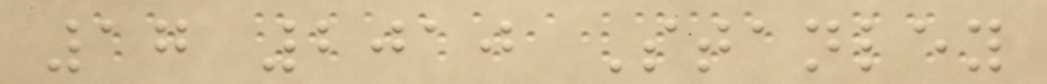17 2010 Stanley
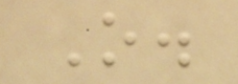O.
